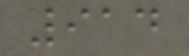914
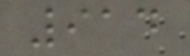914
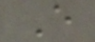E
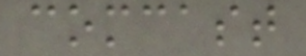comcast
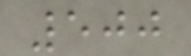500
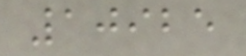10925
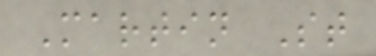Martin St
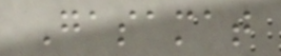Gasamat
